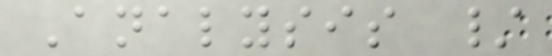Analysis /
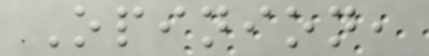Opinion,
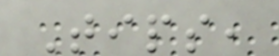Tips,
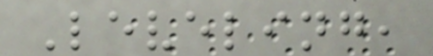Leveling,
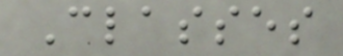Classes
